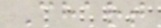Chart
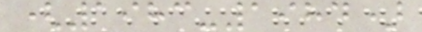(1983-1984)
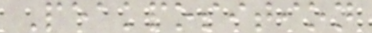Peakposition
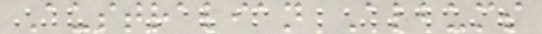Australian Albums
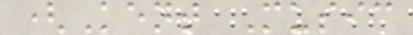(Kent Music
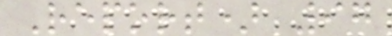Report) 97
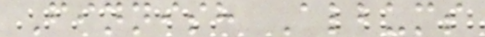Finnish Albums
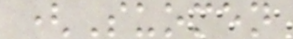(Suomen
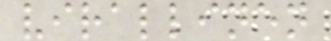virallinen
